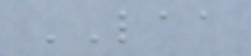LAA
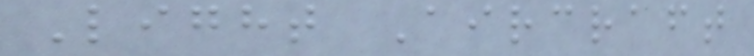Light Aircraft
